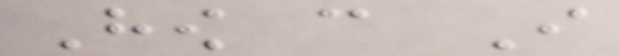How can I
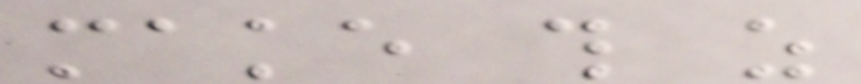make this as
